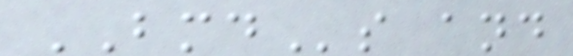BMDs and
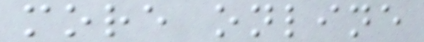more online
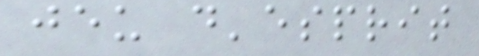jeu d'esprit
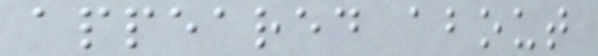appeared about
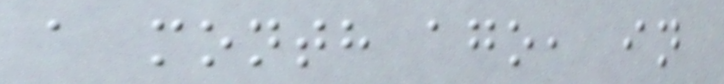a month ago, in
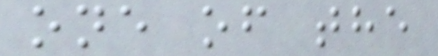one of the
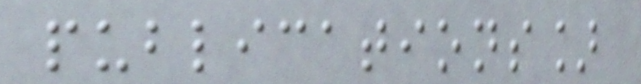publications]
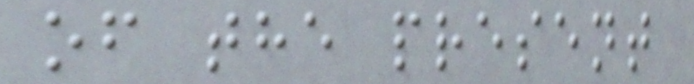of the present
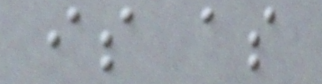is as
